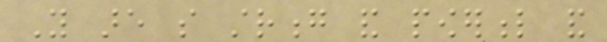You are so strong and powerful and
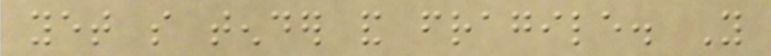yet so tender and fragile. You
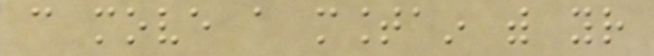can move a mountain with your
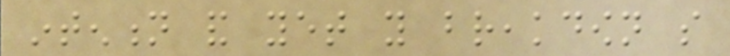intention and yet you breakdown so
